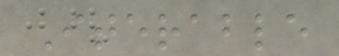Iterable
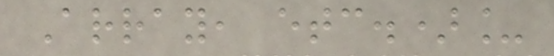Array, etc.)_
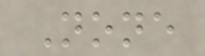None
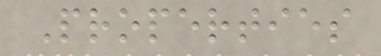Properties
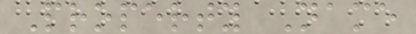Property Name
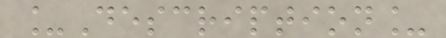_Description_
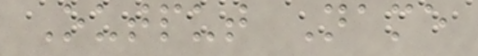Output Name
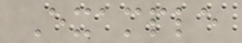Example
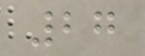27
